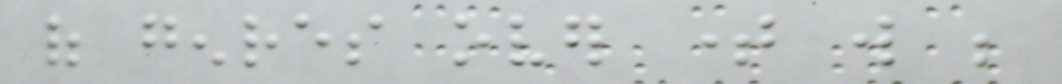of genres over time will be
